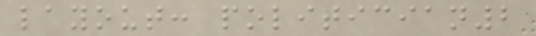layout: politician2
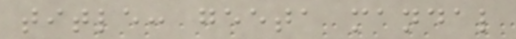title: geeta mandal
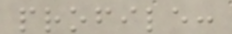profile:
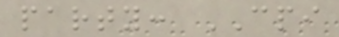party: CPI
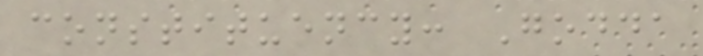constituency: Godda
